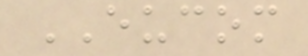EUCOM
